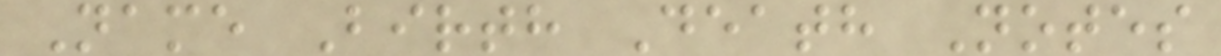Name Birth Death Notes
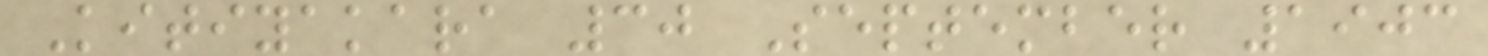Kitiyakara 30 September 1903
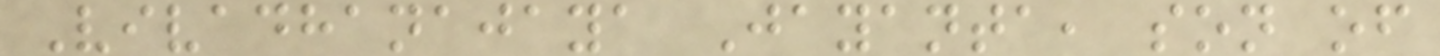Vivadhanajaya Jayanta, son of
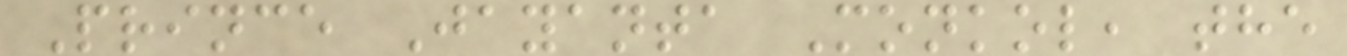Prince Jayanta Monkol, the
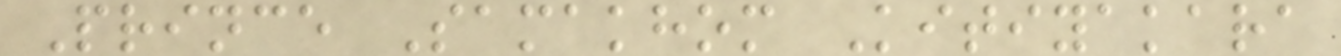Prince Samakhom Kitiyakara
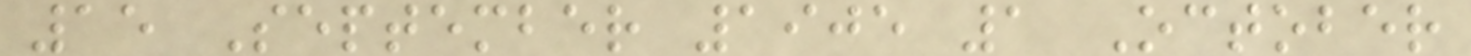15 September 1905 1 October
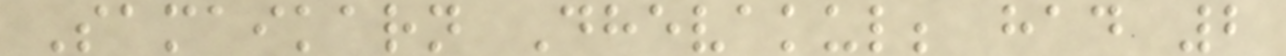Samaikarn Dhevakul; had 2
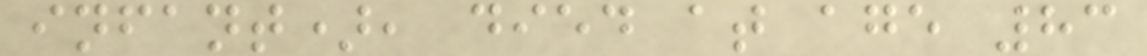infant), died at age 83
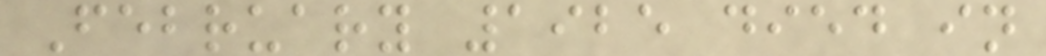February 1925 died in
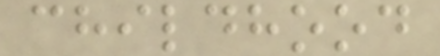childhood
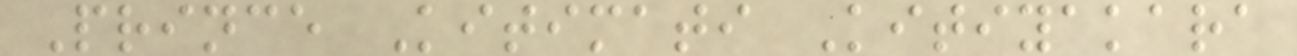Prince Kitimati Kitiyakara
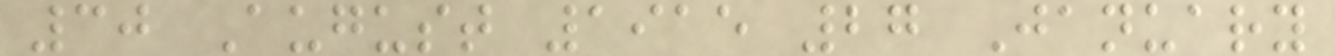30 August 1915 27 January
